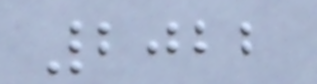2022
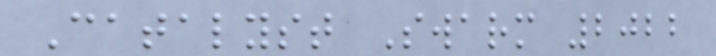Catalyst Swarm 2022
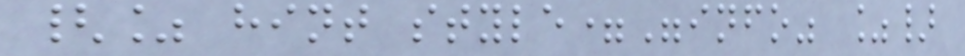{% hint style="info" %}
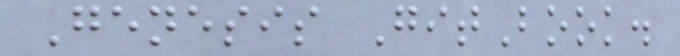Genesis GitBook.
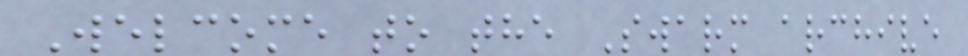Welcome to the Swarm archive
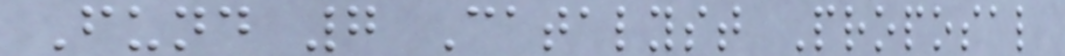Fund 7 Catalyst Proposal
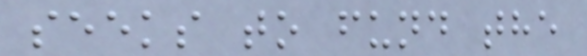seeks to fund the
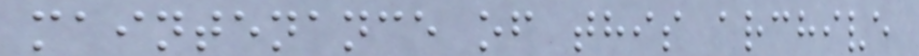maintenance of this archive
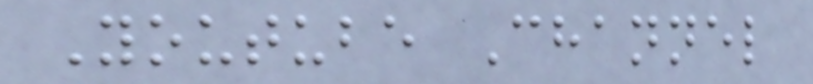Youtube Channel
